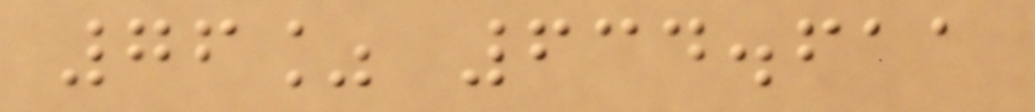76% 634.611
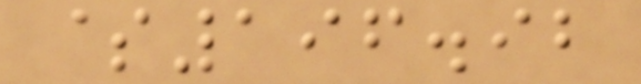$196.92
